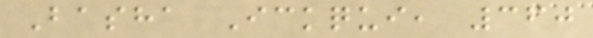Basha Ickqui, 360
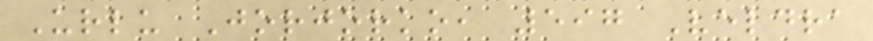Urlu Jorjorko, 597 Veldra
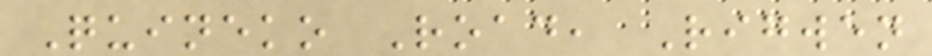Quineko Road, Rigwen
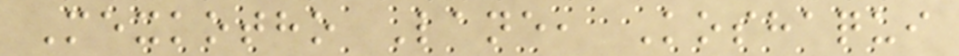Mexkotho Lane, Koshaqui
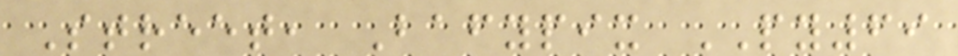Street, Bafypix PY69
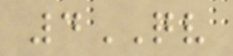4QV
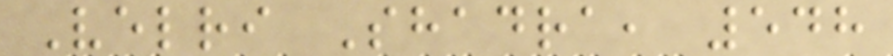Velri Shadra, 548
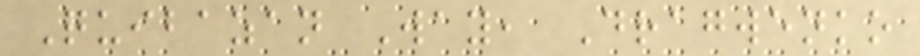Quibazan Way, Dragwenko
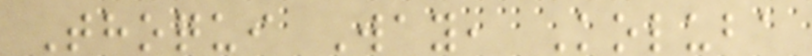Thoqui Way, Koluba
